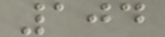104
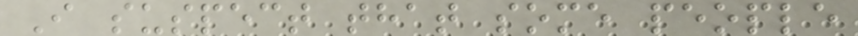I suspect that some people
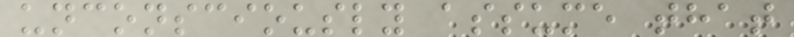unconsciously assume that
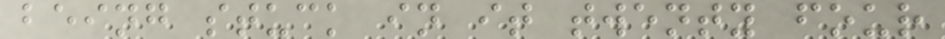being stuck in it twenty four
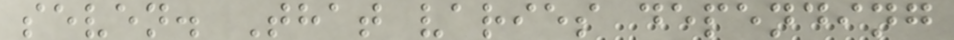seven. That varies depending
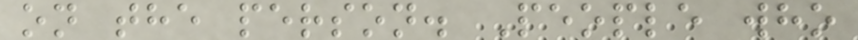on the person. People who
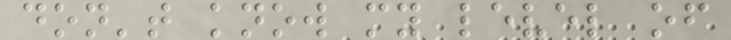don't know my level of
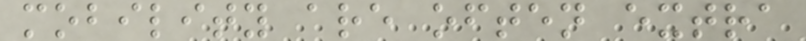mobility are often extra
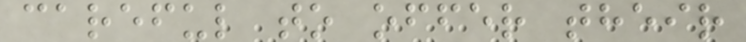careful to offer their
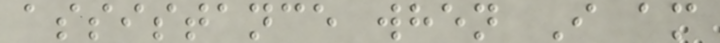assistance when I am
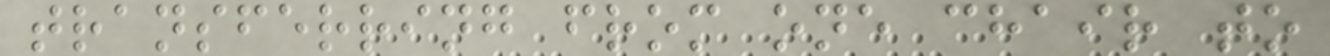transferring from one chair to
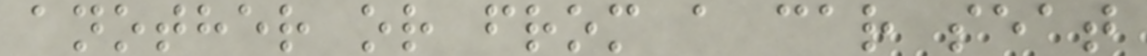another or from a car seat
